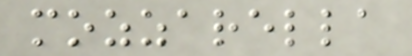mozzarella
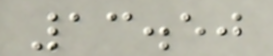13.50
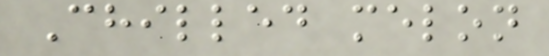Chilled melon
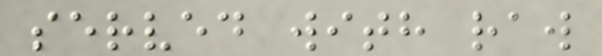served with raw
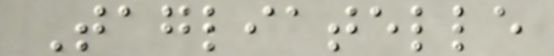Tagliatelle
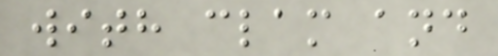with clam and
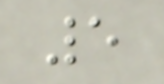5
